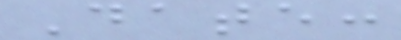Date:
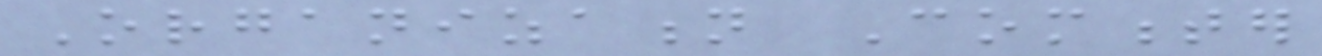Organization Commenter
